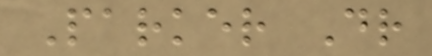Parker Dr
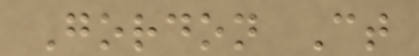Gordon Ct
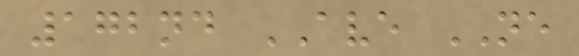172nd AVE NE
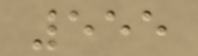555
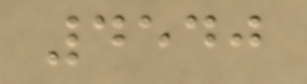4540
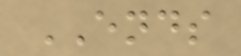ENDS
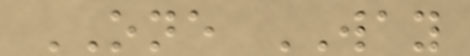ONE WAY
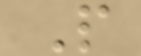P
